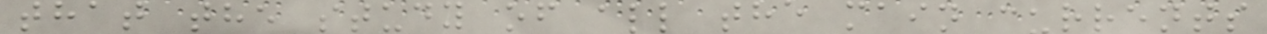that the study of all the main currents
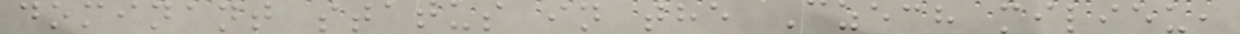dominant status in the Czech milieu,
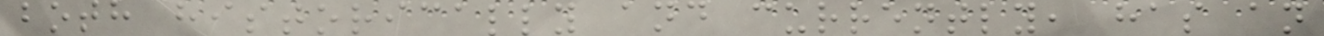both historically and currently, has an
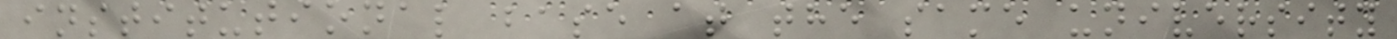institutional base at the same university
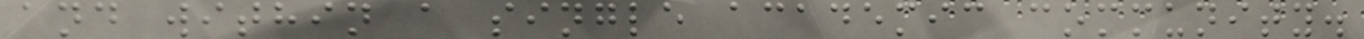and within a single academic community.
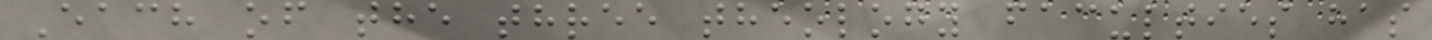Each of the three theology faculties has
